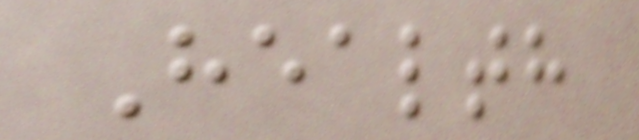Health
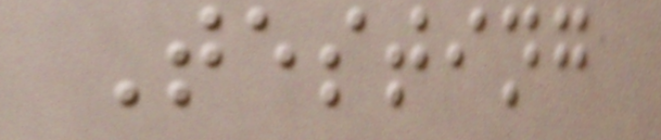Testing
